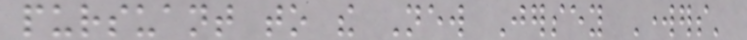pursuant to the New Jersey Workers'
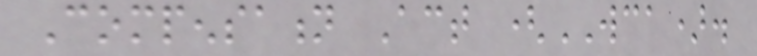Compensation Act (WCA).
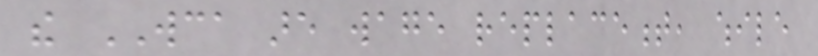the WCA are wage replacement, while
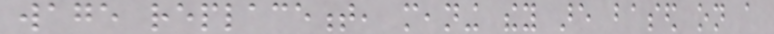wage replacement, meaning they are based on a
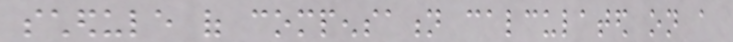schedule of compensation calculated on a
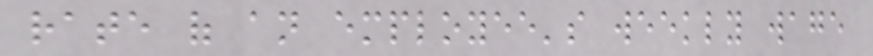rate of an employee's weekly wage
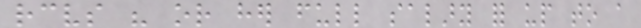receives his or her full salary for up to a
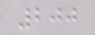200
